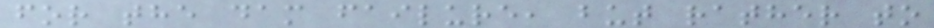for the dam failure, but rather to
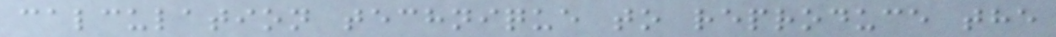calculation technique to reproduce the
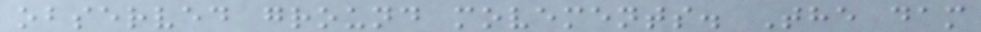observed ground movements. The dam
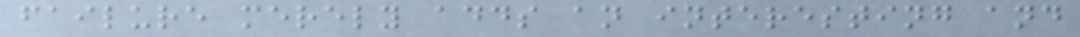failure merely adds an interesting and
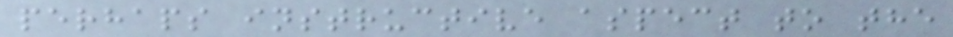perhaps instructive aspect to the
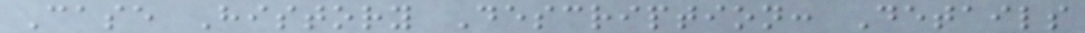Case History Description: Details
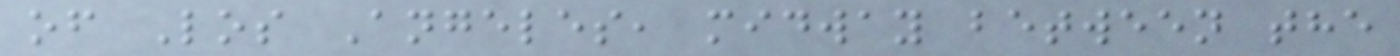of Los Angeles, midway between the
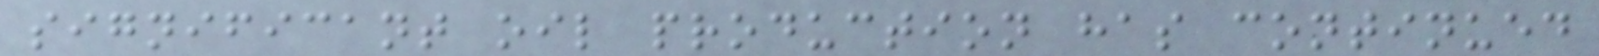significant oil production has continued
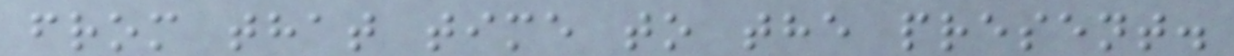from that time to the present.
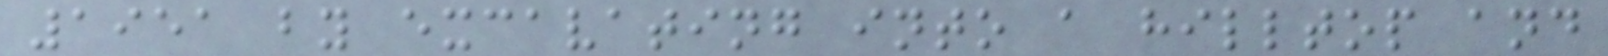1951 by excavating into a hilltop and
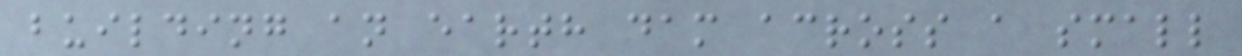building an earth dam across a small
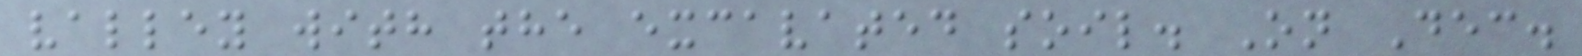valley with the excavated soil. On Dec.
